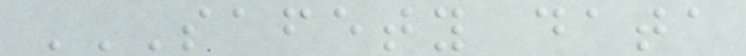SAFETY DATA
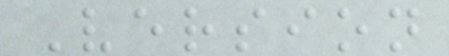Version
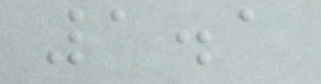1.1
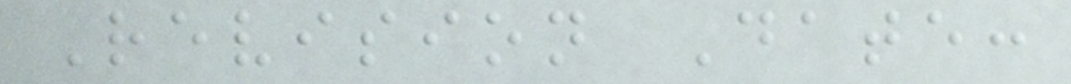Revision Date:
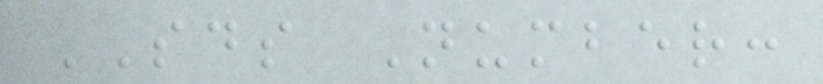SDS Number:
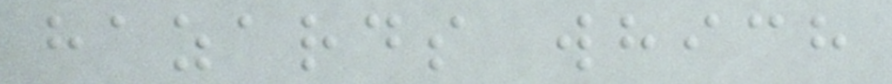hazards which
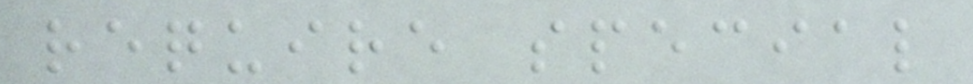require special
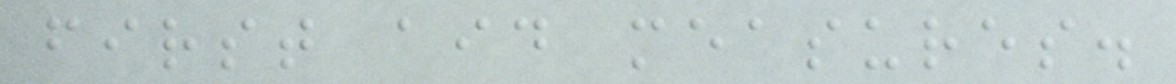first aid measures.
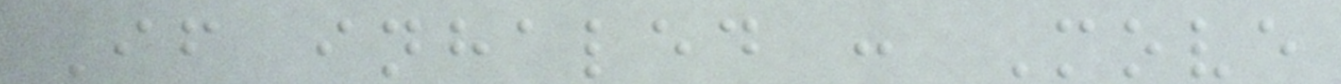If inhaled : Move
